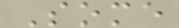Some
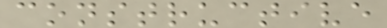constructive
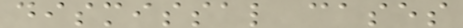dismissal cases
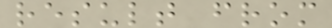result from
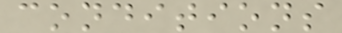conditions
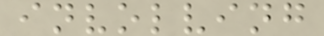involving
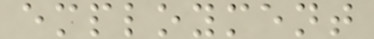employment
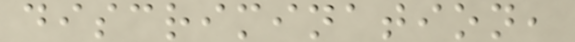discrimination,
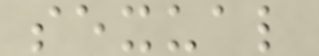sexual
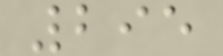295
